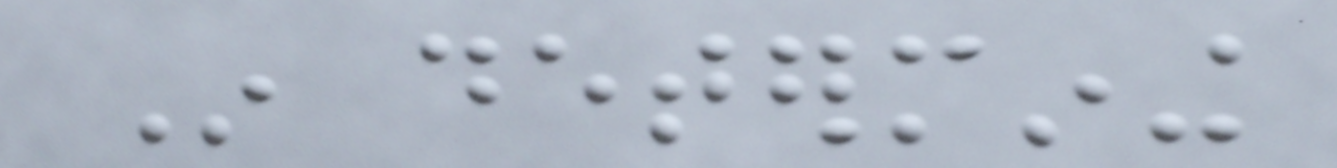In determining
